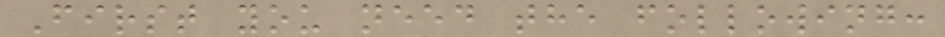First you need the following:
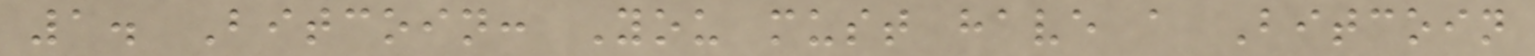1. Bitcoin: You must have a Bitcoin
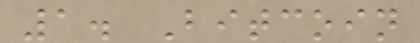1. Bitcoin
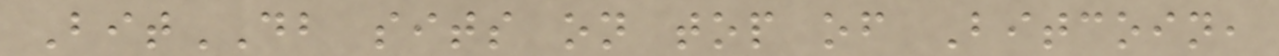BitDB sits on top of Bitcoin,
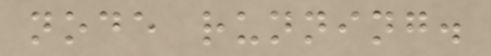node running.
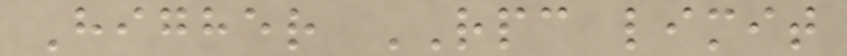Higher RPC limit
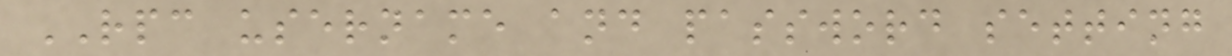RPC username and password setting
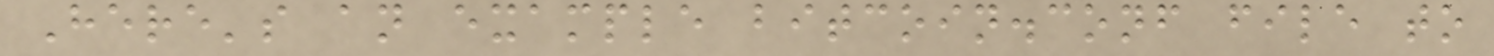Here's an example bitcoin.conf file to
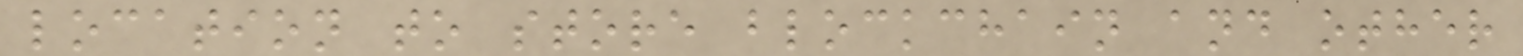location to store blockchain and other
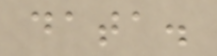data.
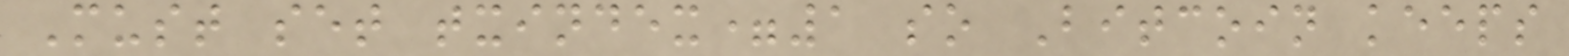Must set txindex=1 so Bitcoin keeps
